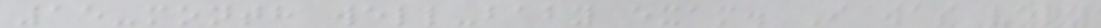15-month well-baby exam. I was very
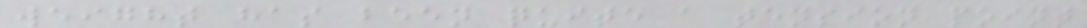weight has been quite a tension point
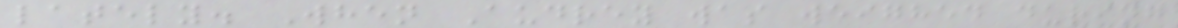lately. When Audrey was weighed during
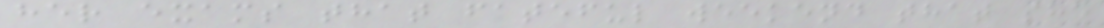her exams that fateful weekend that she
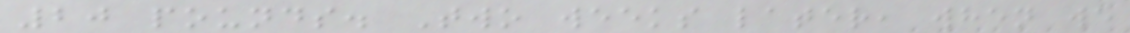20 pounds. Two weeks later, when we
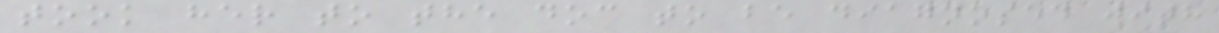took her to the doc to be diagnosed with
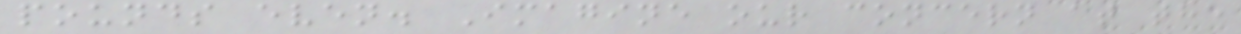pounds even. Imagine our concern at the
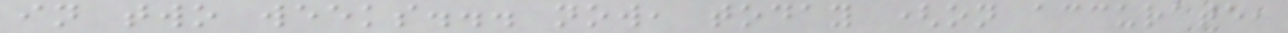in two weeks... now, today (on accurate,
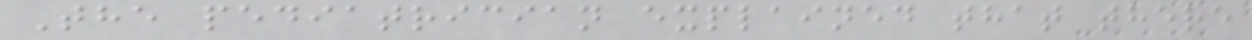The pediatrician explained that there
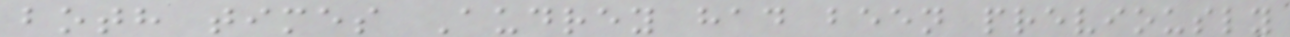both times Audrey had been previously
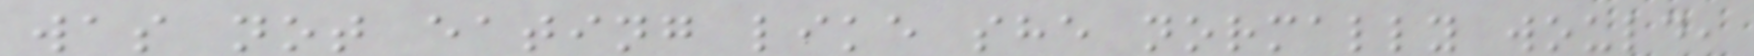was not eating like she normally would,
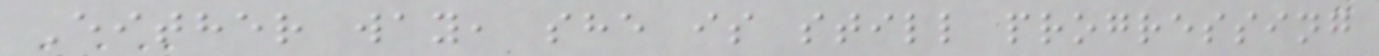Either way, she is still progressing
